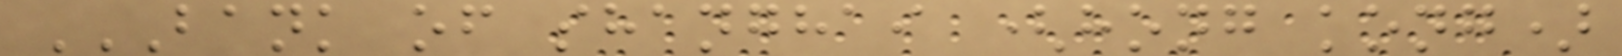BANK OF SHANGHAI (HONG KONG)
